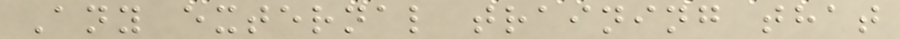Any external training that
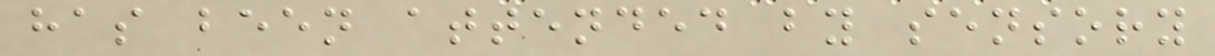has been attended by sensory
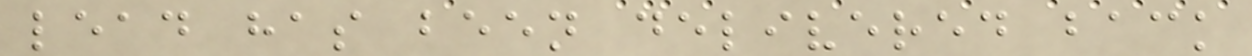lead has been delivered back
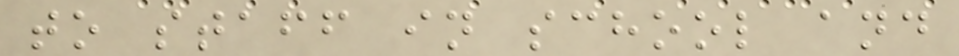to staff in school and
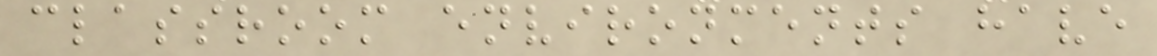classroom environments have
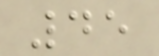45
